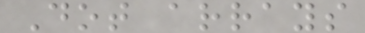Dot arrays
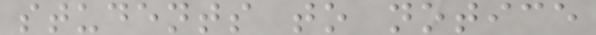students to notice
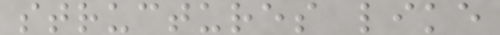structures like
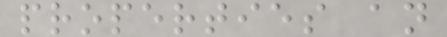properties an
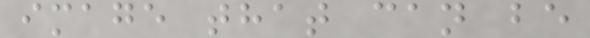image that can be
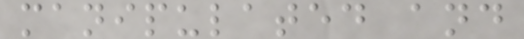manipulated and
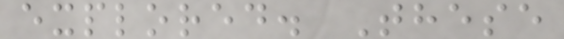explored. These
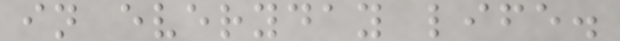in everyday life.
